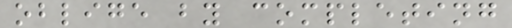oblige by completing
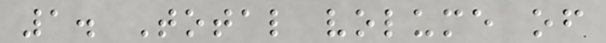1. Total volume of
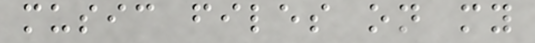music files on my
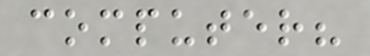computer?
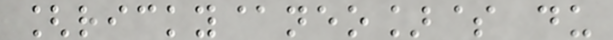[ricky@neo]$ du
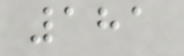181
